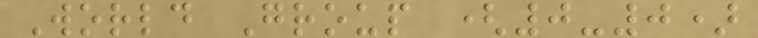World Group (0-0)
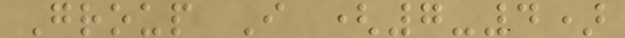Group I (7-4)
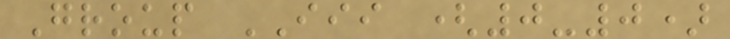Group III (0-0)
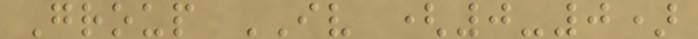Group IV (0-0)
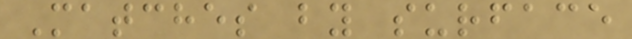Matches by surface
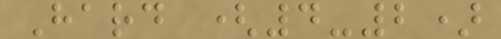Hard (4-2)
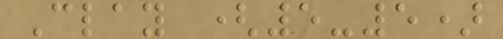Clay (5-5)
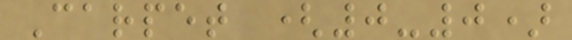Carpet (0-0)
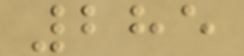285
